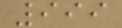999
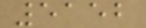5152
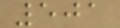501
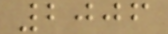2006
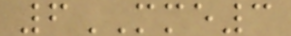6MME3
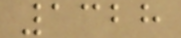1328
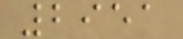2951
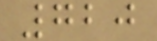720
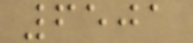6501
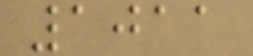1011
